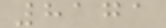8171
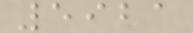5921
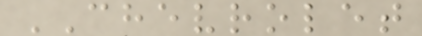CHEVROLET
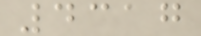4317
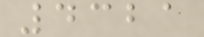4321
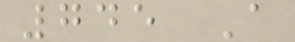745 A
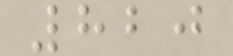820
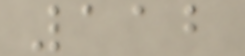112
